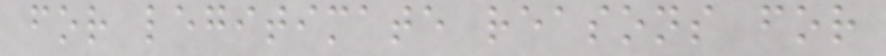for legitimate reasons for
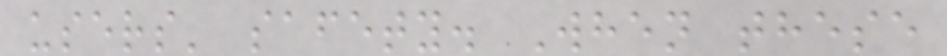users' safety. When these
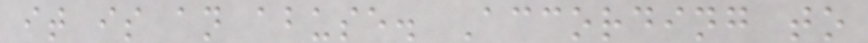it is an abuse. According to
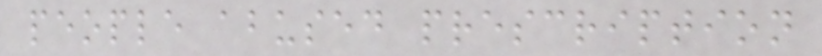people abused prescription
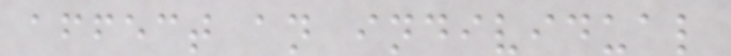affect an individual
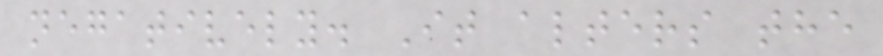negatively. It alters the
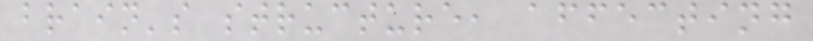brain's structure, affecting
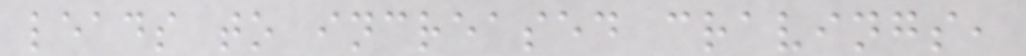leads to increased cravings,
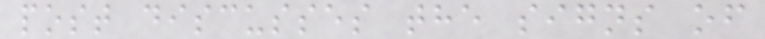post discusses the signs of
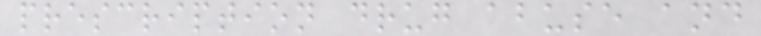prescription drug abuse and
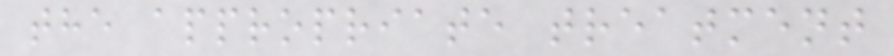the appropriate treatment
